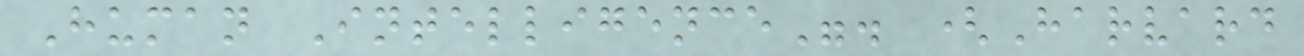Human Intelligence". (Harvard
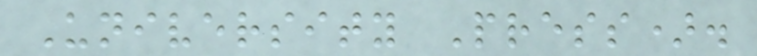University Press).
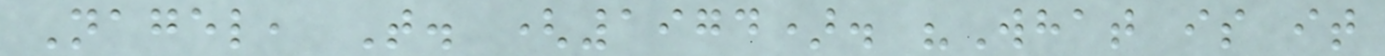Nagel, T. (1974). "What is it
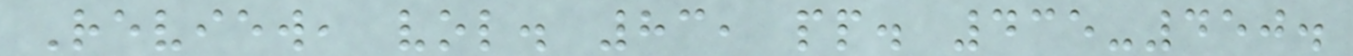Review, vol. 83, pp. 435-450.
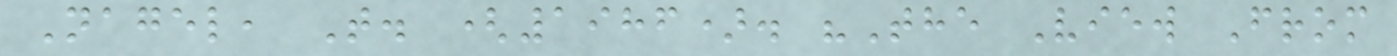Nagel, T. (1986). "The View From
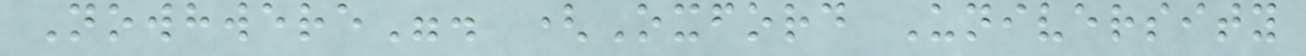Nowhwere". (Oxford University
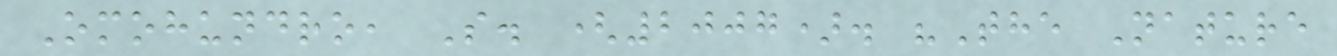Omohundro, S. (2007). "The Nature
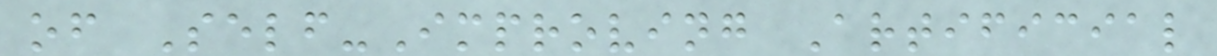of Self-Improving Artificial
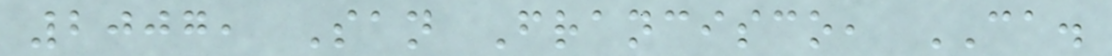2007, San Francisco, CA.
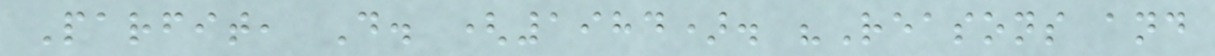Parfit, D. (1984). "Reasons and
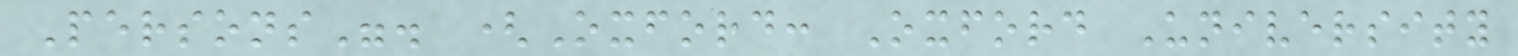Persons". (Oxford: Oxford University
